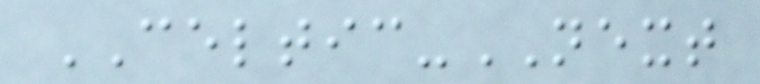CELTIC-NEXT
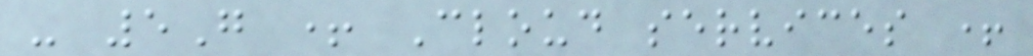- 5G + Cloud services +
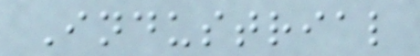Industrial
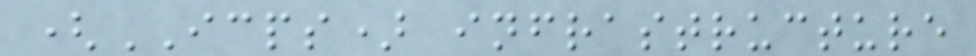(ICPS) infrastructure
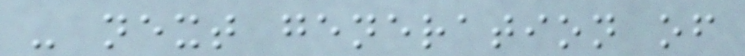- next generation of
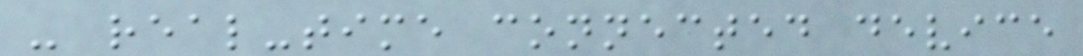- real-time connected device
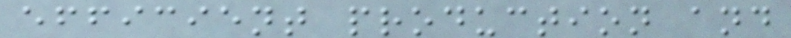efficient production and
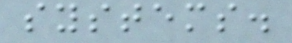systems.
